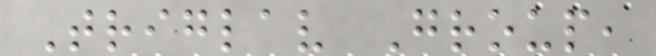Triglav Group,
